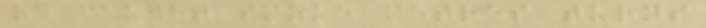rd caught smoke metres turns
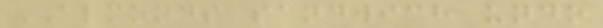ALMONDS sandwich undo
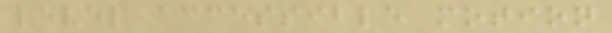level accessible motion
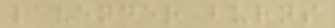lavender burns
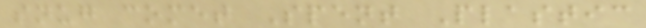snug comet Spent Plastic
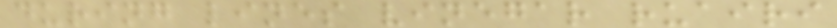during lines vinegar ruairi
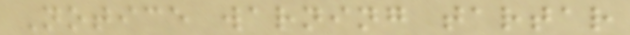Notice warning tartar
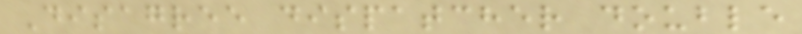Disagree dispatcher double
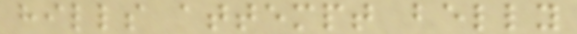hills attempt belly
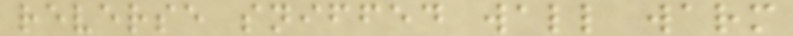reverse sniffed wall warm
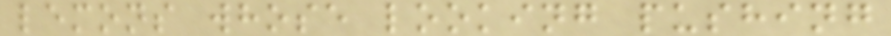lemons whose looking pushing
